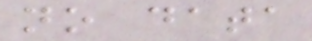no data
